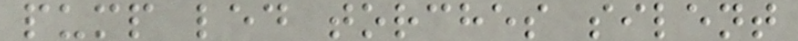pump led torches silent
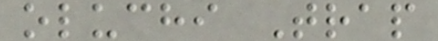oluchi Trap
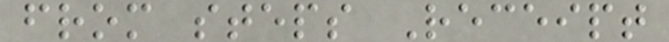from steps Receipt
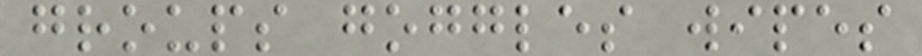groups goggles wipes
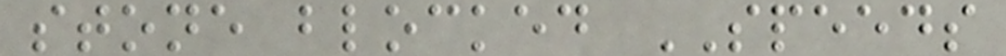stone blocked SPEEDS
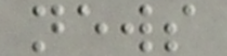news
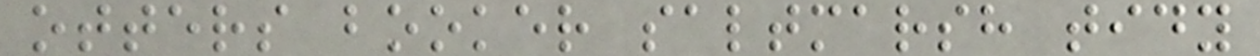otters booker saltmarsh tidy
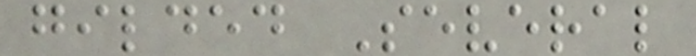gilded Several
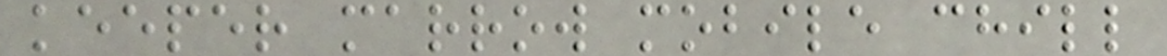keeper marrow mobile chill
